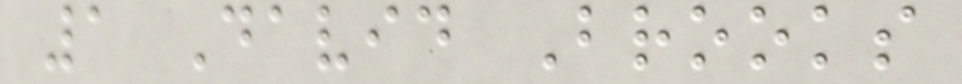1 David Brooks
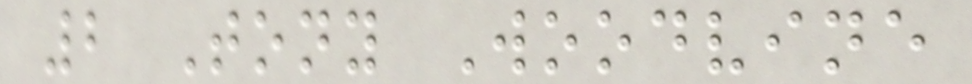2 Tony Woodvine
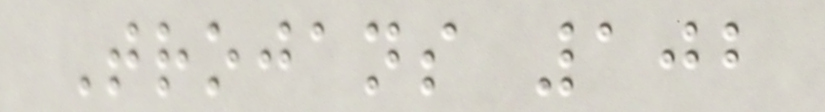Trojans 102
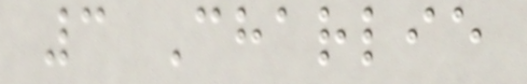3 Charlie
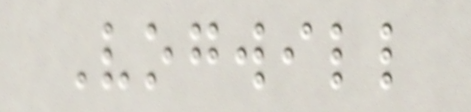Vogwill
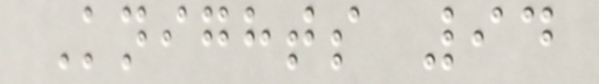Knights 94
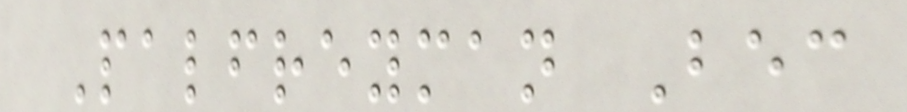Palfreyman Bec
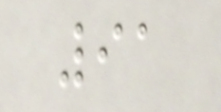91
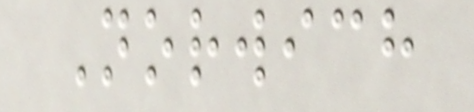Norwich
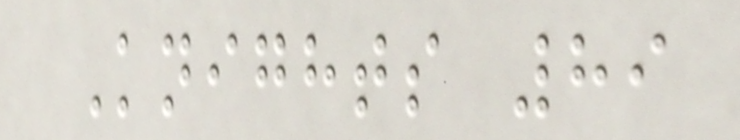Knights 89
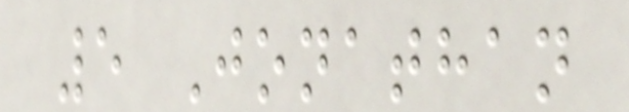5 Jonathan
